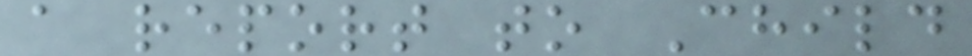a report to Child
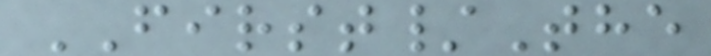FIRST/The
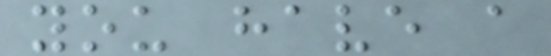you have a
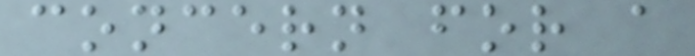concern for a
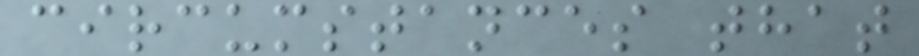circumstances that
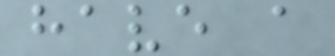have a
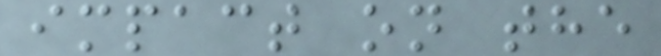impact on the
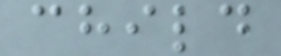child
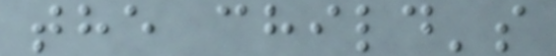the child's
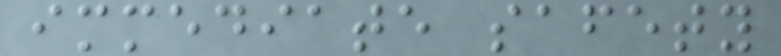immediate safety
